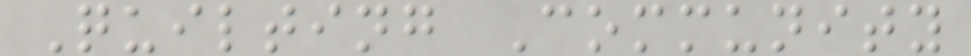Quilting Community
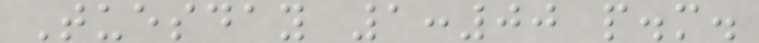Tuesday 1:00 p.m.
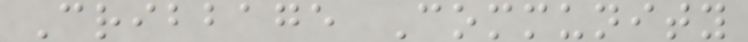Cribbage Community
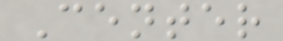Center
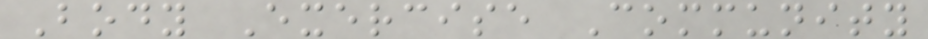Body Exercise Community
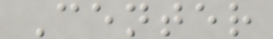Center
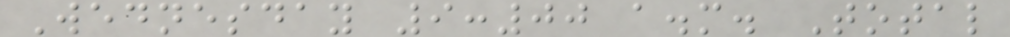Wednesday 9:00 a.m. Total
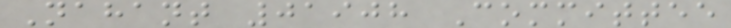Nahant 01908 Committee
